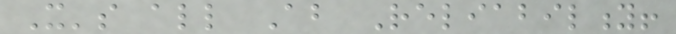It's all About Reliability!
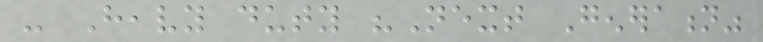- Heavy duty "Next Generation"
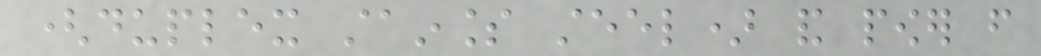(duplex stainless steel) and power from
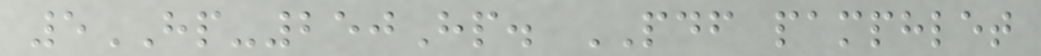5HP-250Hp. PDF pamphlet
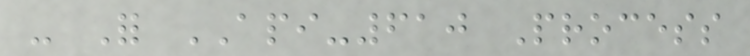- For API-610 Process
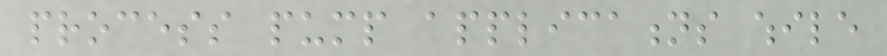process pump applications while
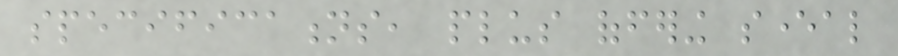specifications, plus offering several
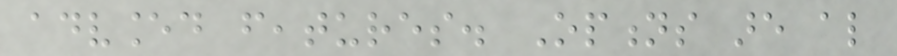advanced features. Options are also
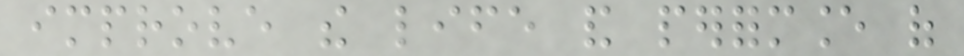improve the life and performance of
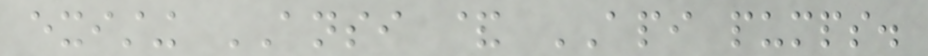existing ANSI & API pumps.
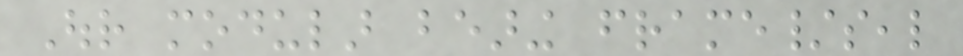Our modular bearing frame/seal
